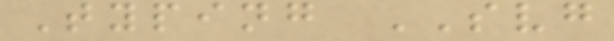Typing SVG
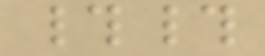##
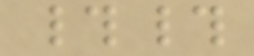##
